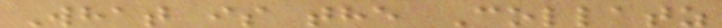What is the Collatz
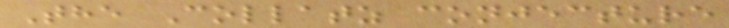The Collatz conjecture
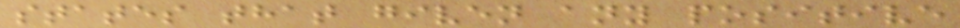states that given any positive
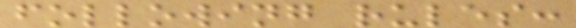following rules:
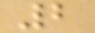2
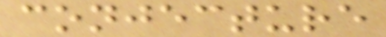conjecture
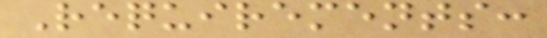Requirements:
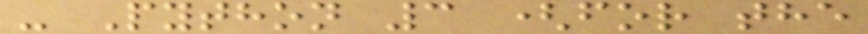- Python 3 (for the
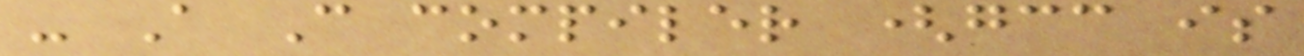- A C compiler (gcc is
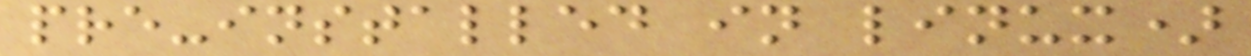pre-installed in linux)
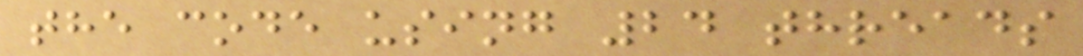the code using 24 threads
